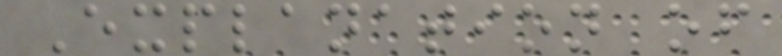Explanation of
